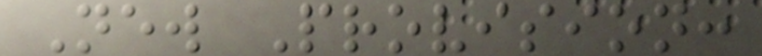New Provision:
